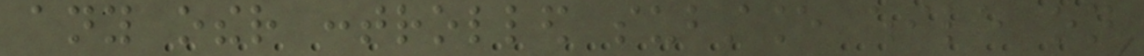any other controlled substance while on
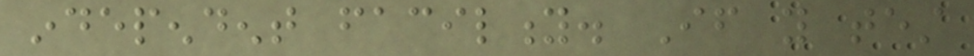independent facility. If you test
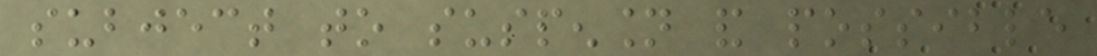subject to suspension and possible
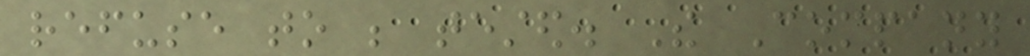refuse to be tested. The Company
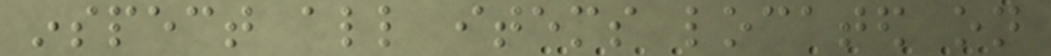inspect all items located on
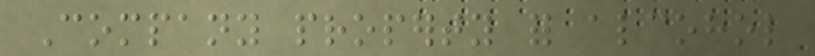Company property for alcohol
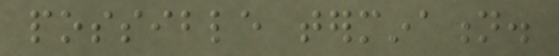possible termination.
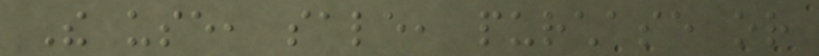The use, sale, purchase or
